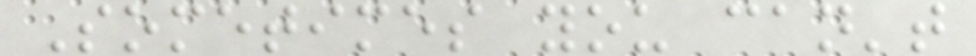Sometimes you can't
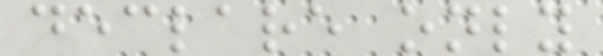declare only
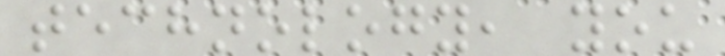technology, you
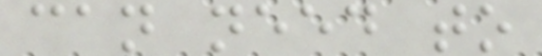can need to
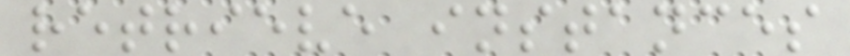retrieve instances
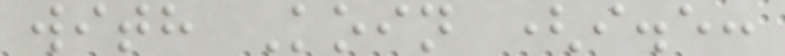with Koin (i.e:
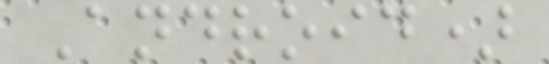Android)
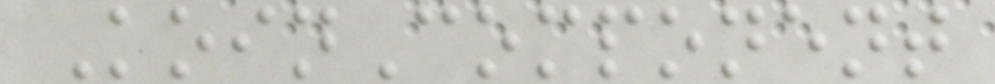KoinComponent
